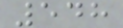548
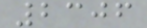2306
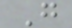G
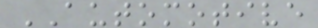AUTOMOTIVE
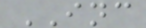INC
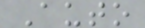Auto
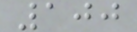100
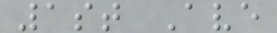1st Ave
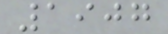1907
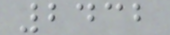2432
